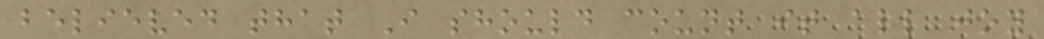believed that I should count it all joy
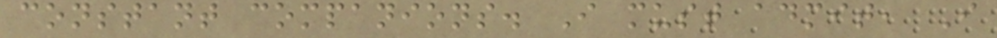constant companions. I must admit, I
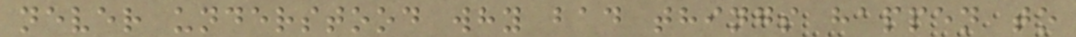never understood why bad things happen to
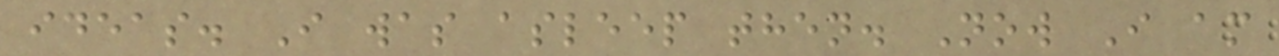ideas. I was asleep then. Now I am
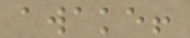awake!
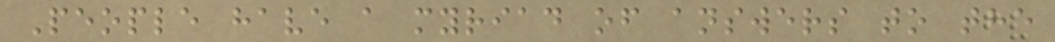People have a myriad of answers to the
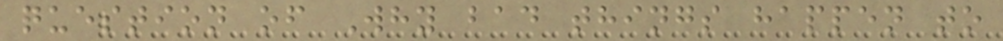question of Why bad things happen to
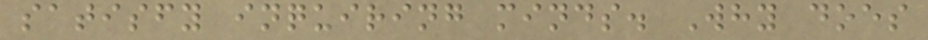satisfy inquiring minds. Why does
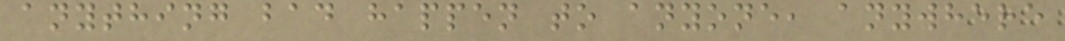anything bad happen to anyone, anywhere
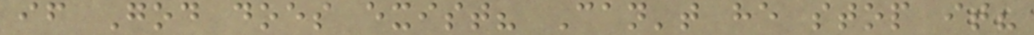if God does exist? Can't he stop it?
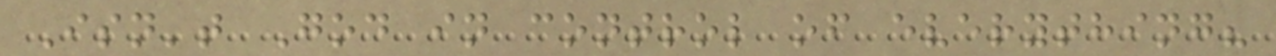Isn't God in control of everything?
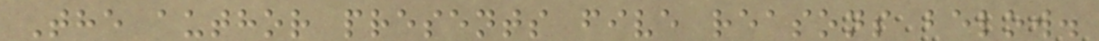The author presents five reasons below.
